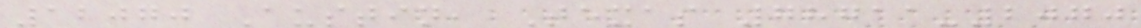12070 Austin, Texas 78711-2070
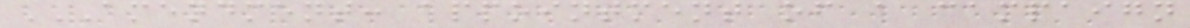AMENDMENT: APPOINTMENT OF A CAMPAIGN
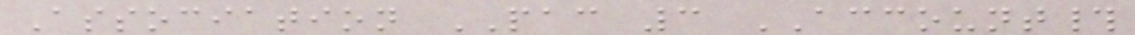Association PAC 3 ACCOUNT#
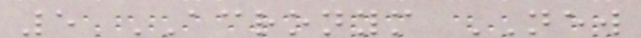5 ACRONYM NEW
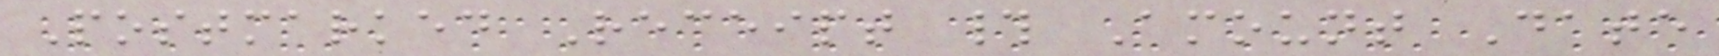Postmarked Receipt # Amount Date
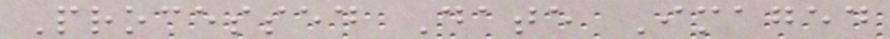Processed Date Imaged
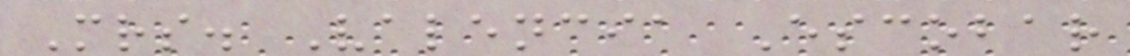Mrs. Valencia Escobar
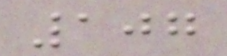107
